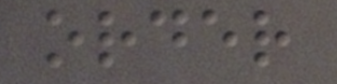order
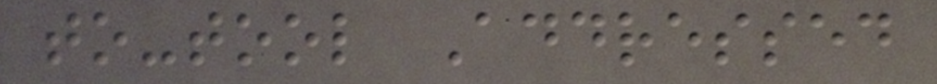to-tool Addressed
